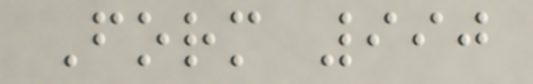Form 990
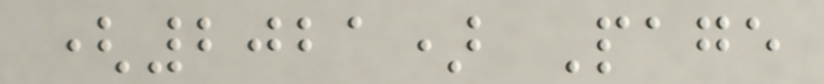(2021) Page
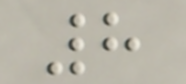8
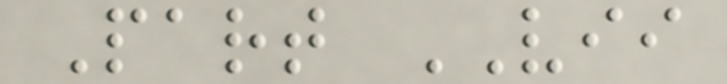Part VII
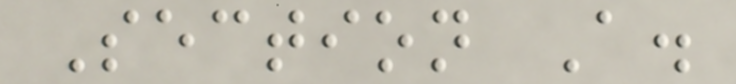Section A.
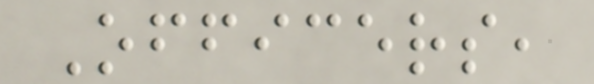Officers,
